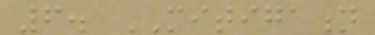6. MITIGATION
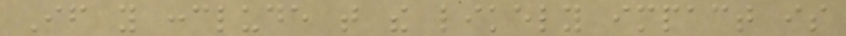If you conclude that the likely impact is
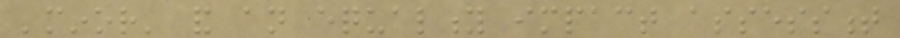'minor' and an equality impact assessment
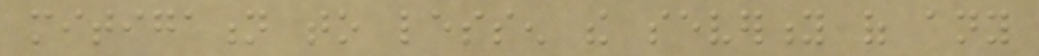mitigation to lessen the severity of any
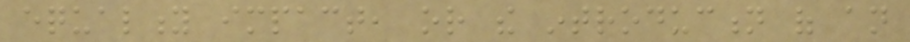equality impact, or the introduction of an
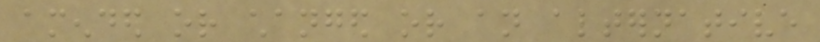amended or changed or an alternative
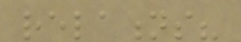relations?
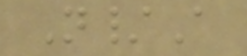N/A
